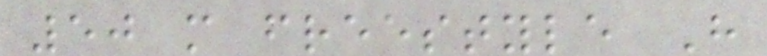50 m freestyle H
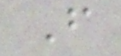F
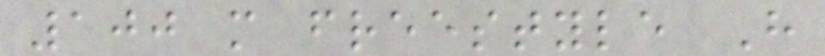100 m freestyle H
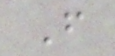F
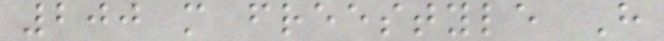200 m freestyle H
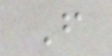F
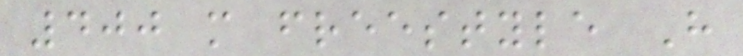400 m freestyle H
